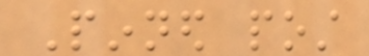Pinned post
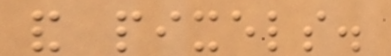and pixels.
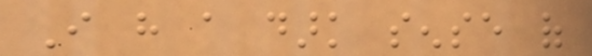I have a dark sense of
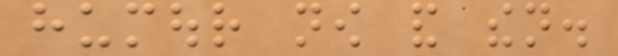humour now and then.
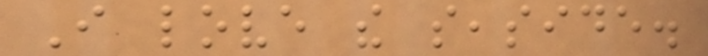I love the seaside.
